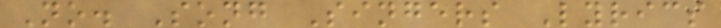No. Song Singers Lyrics
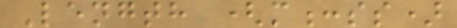Length (m:ss)
